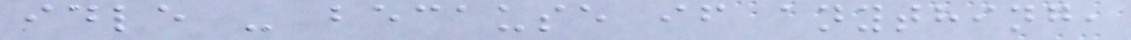idle - because if anything,
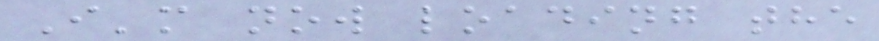I'm now loading the
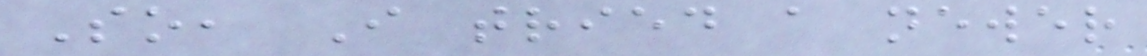So, I tried a newer
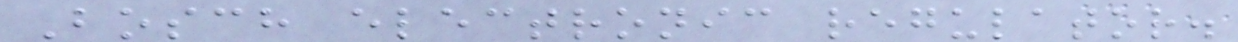Bosch electronic regulator.
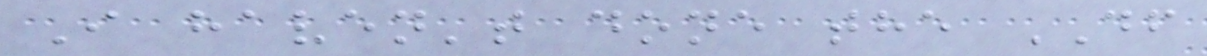I haven't done the DF
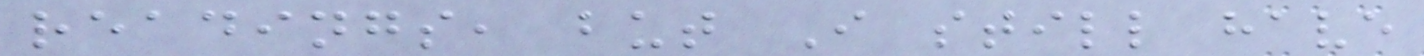readings, but I still have
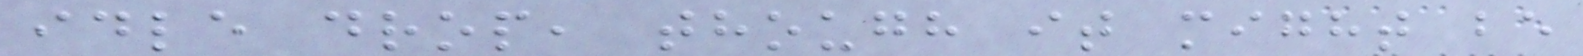idle drop, though it might be
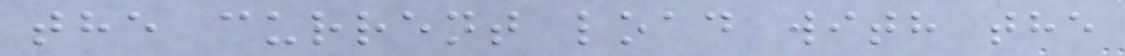the current load with the
